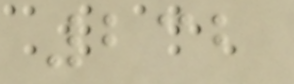232
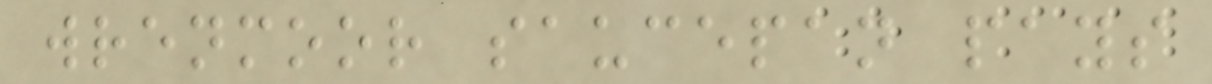wrenmoor saucepan pays
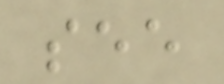see
